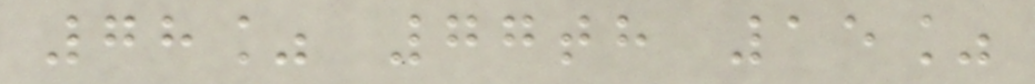78% 77th 15%
